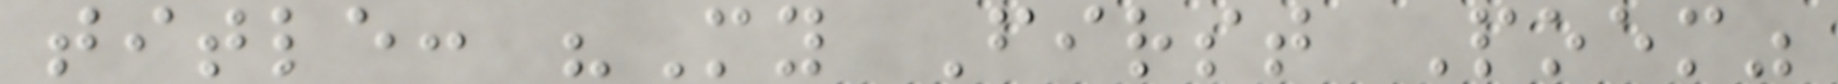title: "My First Poem"
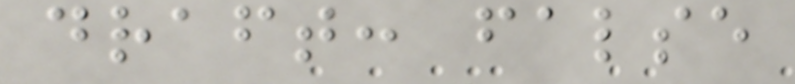draft: false
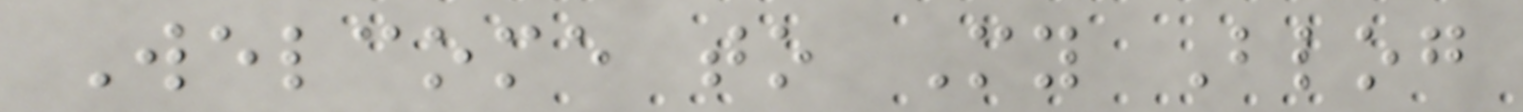Welcome to My Blog
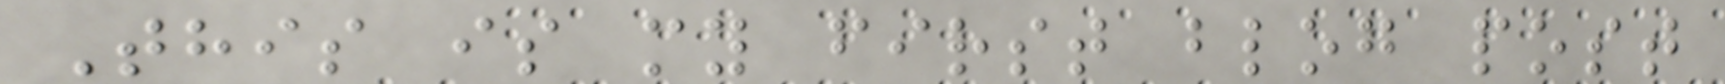This is my first blog post
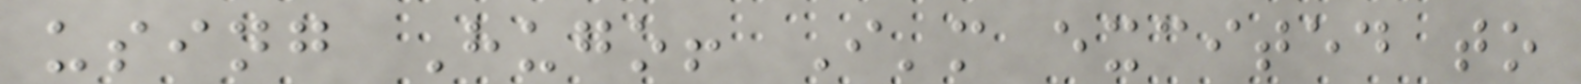using Hugo! I'm excited to
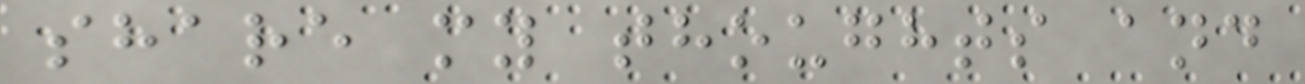share my thoughts and
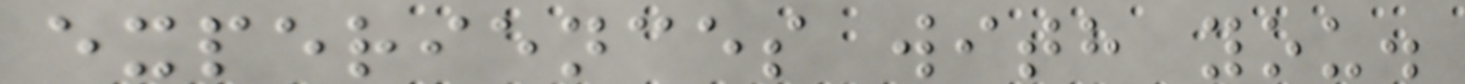experiences with you.
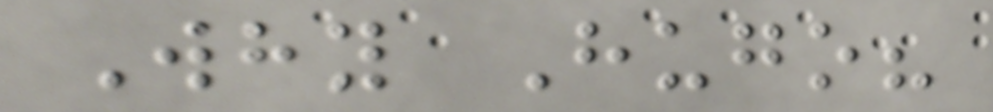Why Hugo?
